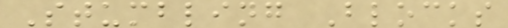Stumbling Blocks
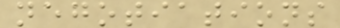negotiations
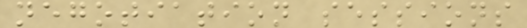negotiation sessions
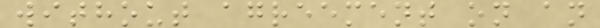without agreement on an
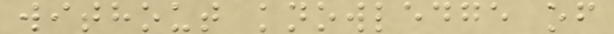without knowledge of
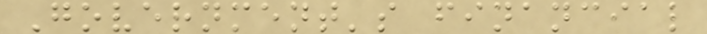Government's financial
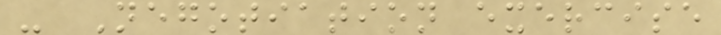- Negotiation exercise
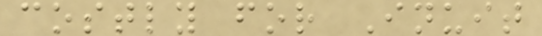costly for Inuit
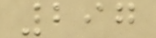297
